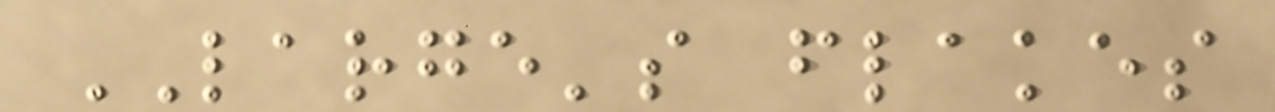LARGE's flakes
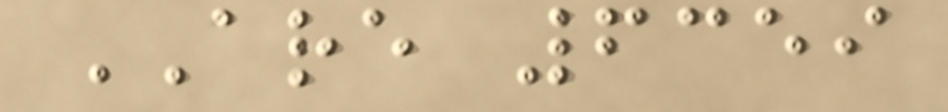ARE 6359
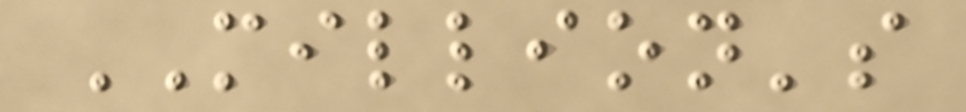MILLION's
